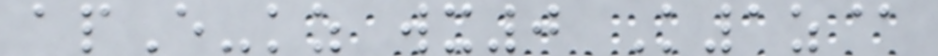apE-kz wx0 K1z@
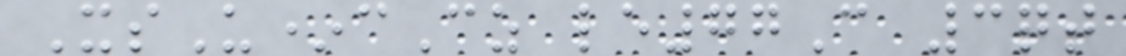XsU*cCz le77C 3qt
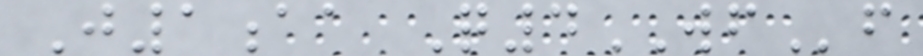J1aa Q4WFf
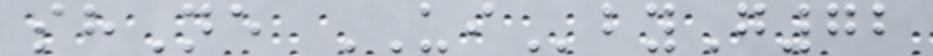shNe UIbyG72
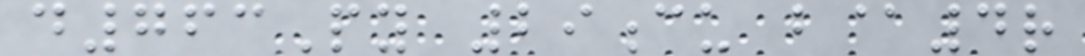d763Py 29cu b@4r
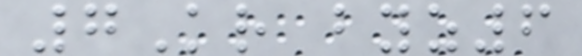7Kr byz6
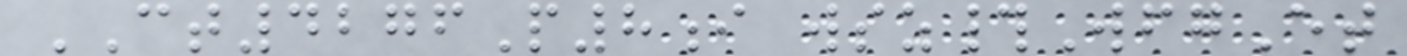CT4276P8i wsz#WfgEt
